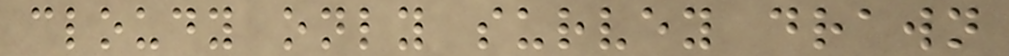cloudy only survey drawn
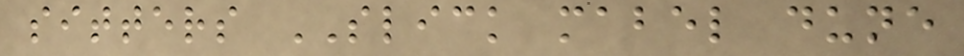sitters SLICK mabel dune
